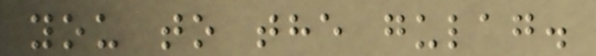you to the gulag.
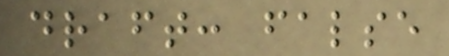draft: false
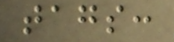tags:
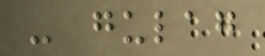- gulag
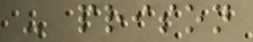- prison
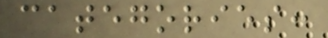categories:
